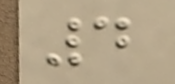4
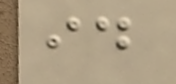id
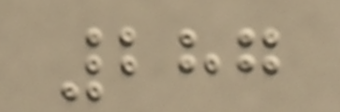287
